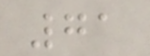71
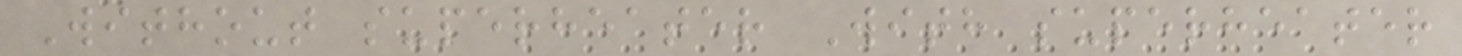Without superheater With superheater
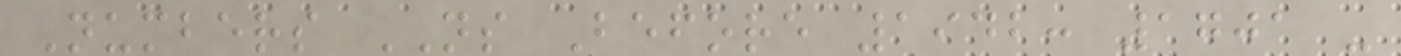Numbers NS Before 1942: 1701 -
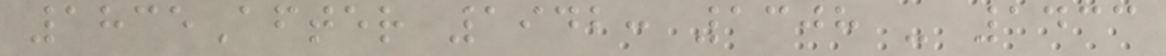1835After 1942: 1308 - 1433
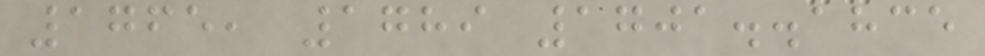1765, 1789 1701..1835
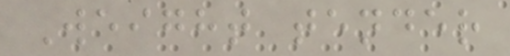Weight tender
